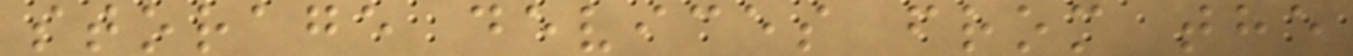storage devices from the
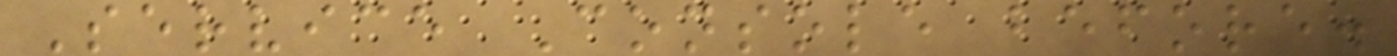Service Console before.
